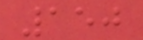150
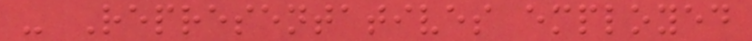- Representatives employed
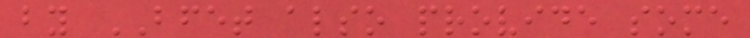by BFET also provide some
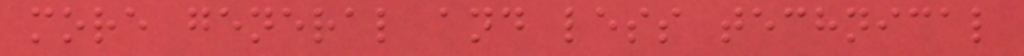more general and less technical
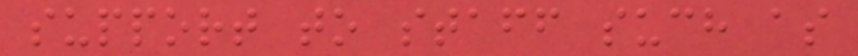support to staff such as
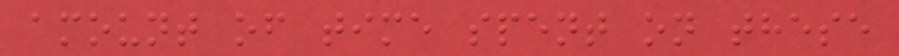amount of time spent on these
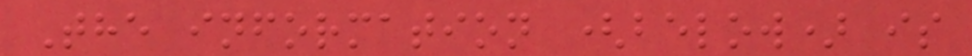The information (below) is
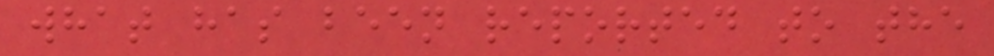what has been reported to the
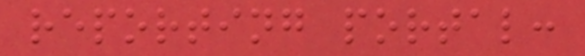reporting portal:
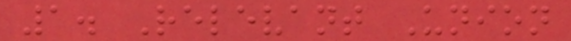1. Relevant Union
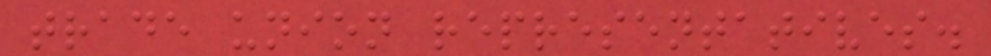trade union representatives.
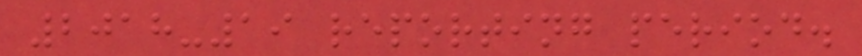2018-19 reporting period.
